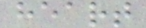heart
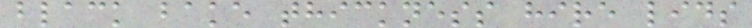black bake thickness hire lids
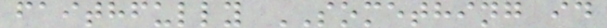faithfully SOMETHING id
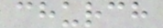church
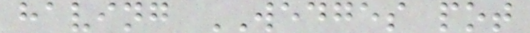having WEDGES pot
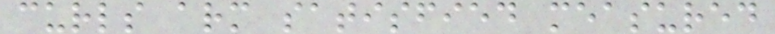curls arm satisfied measured
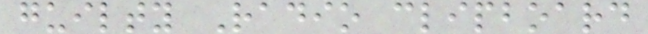guilty Radio clipboard
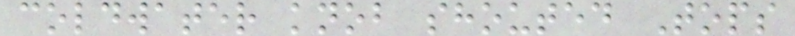coldwater knob shouted Tops
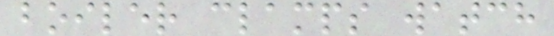boiler clamps watch
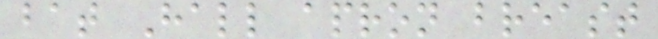bat Hall apron breast
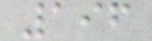196
